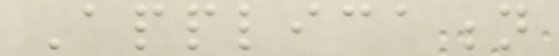Application
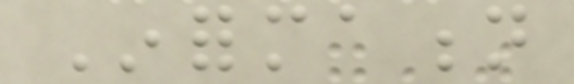Information
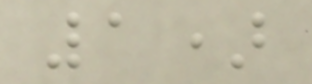1)
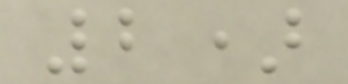2)
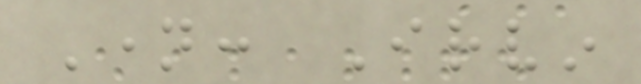Name: Irvin
